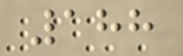188
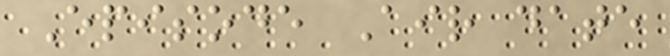Episode Air date
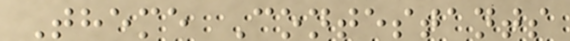Theme Contestants
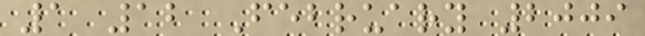1 12 February 2009
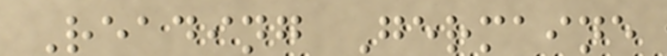Reading Germaine
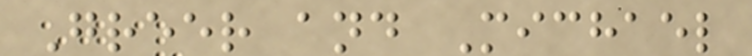Greer and Michael
